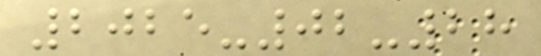2025-02-28
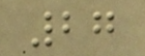27
